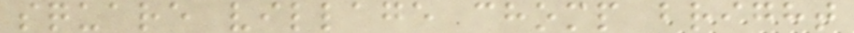square village chomp bright
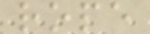rope
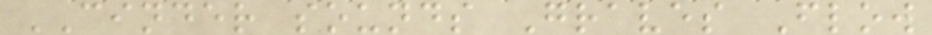CINDER sounds Graves Flow
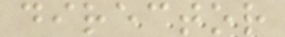director
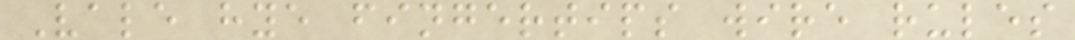Vale hye fingertips wire rules
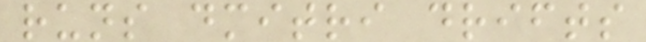runs dmitri drifts
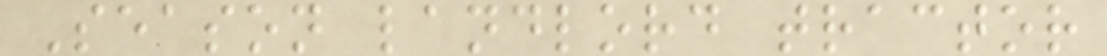Season landlord tractor
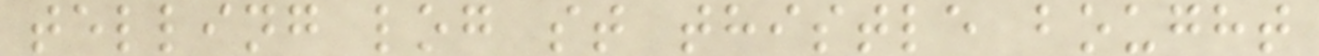telling log st thistle bought
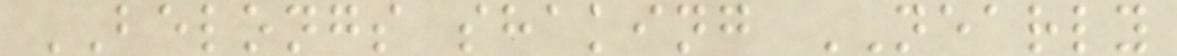BELONGS shaking NEARLY
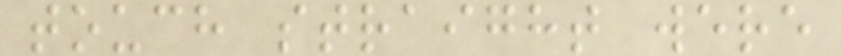touch straight were
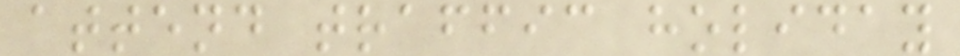attend traffic holiday
